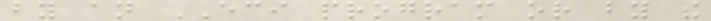by an ECI program or by the
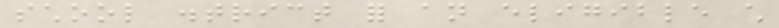school district for an eligible child
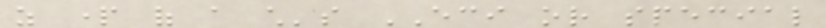as part of a child's ECI or special
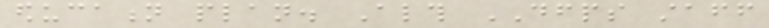education plan. Although DFPS staff
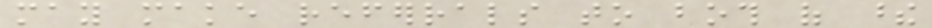may make referrals to both of these
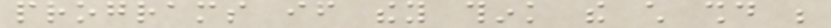programs if they think the child should be
